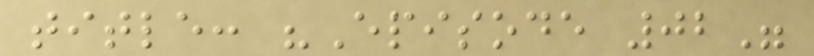title: "Episode 02"
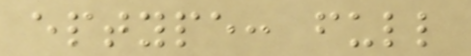eptype: full
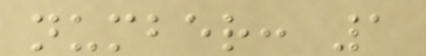number: 1
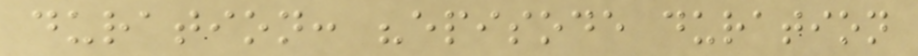duration: "episode duration
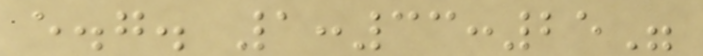e.g. 1:33:25"
